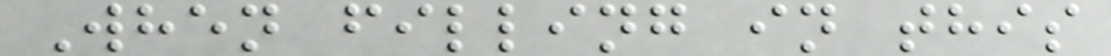When filling in this
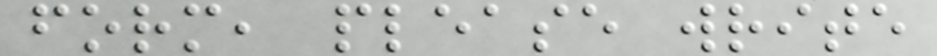form, please write
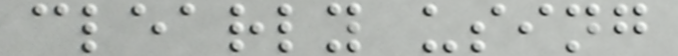clearly using
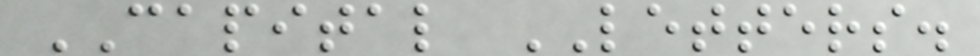CAPITAL LETTERS.
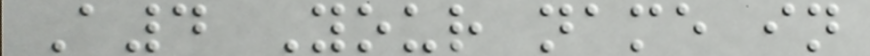A4 Your name in
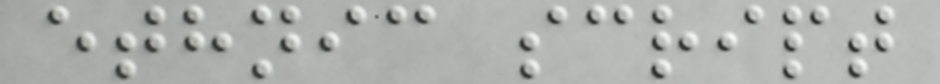ethnic script
